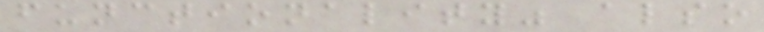functionality" also
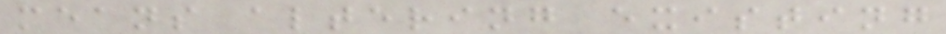means altering existing
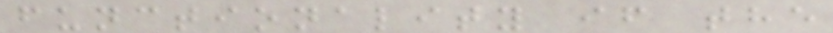functionality if the
